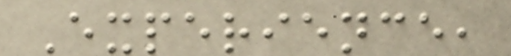Experience,
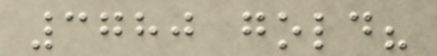3780 gold?
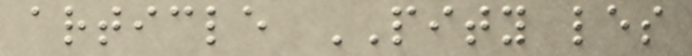article PITY les
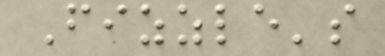Fizzle's
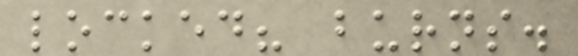locked? burns.
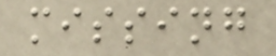missing
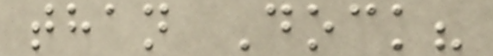than Dock?
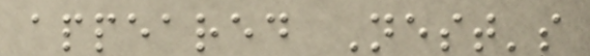appeared Nest's
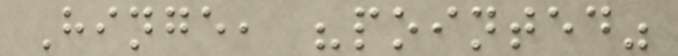Hinge, "pointed"
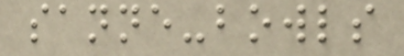sanne-bowls
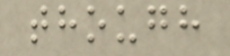though
